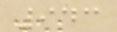943
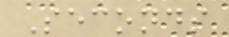Seconds
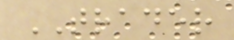TRADER
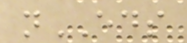nEDS
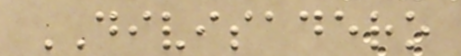DIVISADERO
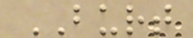BURT
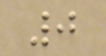0
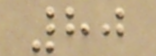80
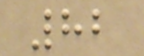82
